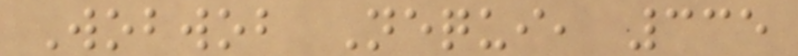Wobwob Nequi, 335
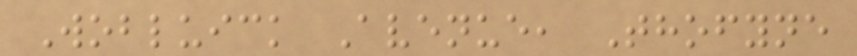Wobluick Avenue, Thofyne
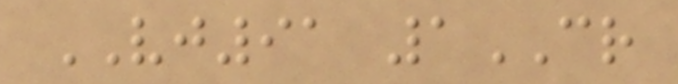VJ91 1CR
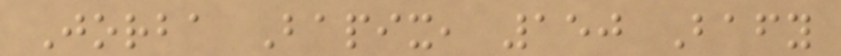Jorba Bapix, 150 Bafy
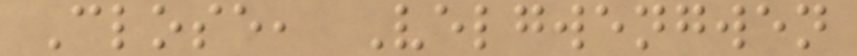Close, Velgwengwen
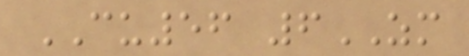CU56 6ZM
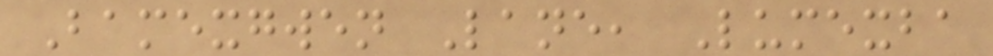Bamexgwen Lane, Lumexba
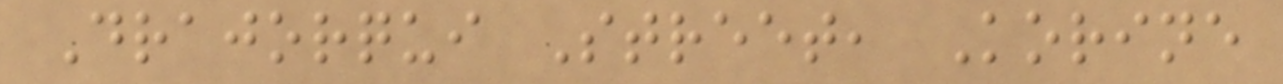Drajorqui Street, Korine
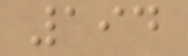194
